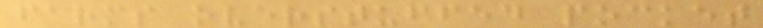farms overstuffed pocket
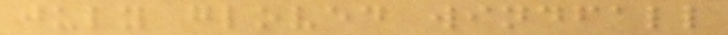july gloved windfall
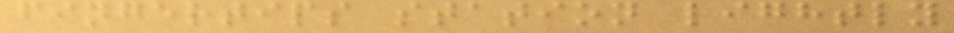fingertips station lightly
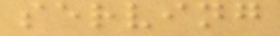serving
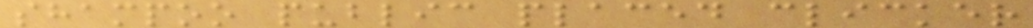shampoo public placed clicker
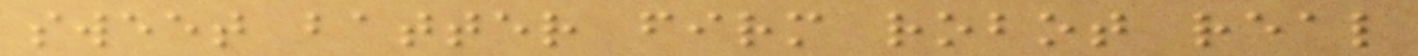sweet batter firm robot real
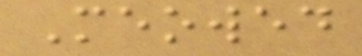Meowed
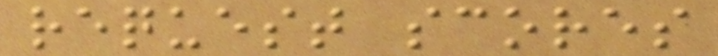request scores
